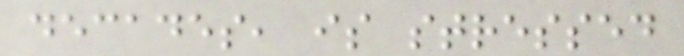decades, is stressed
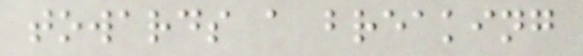towards a breaking
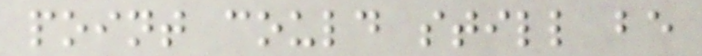point could still be
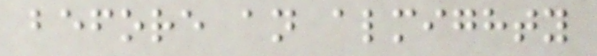before an almighty
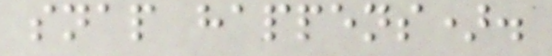snap happens).
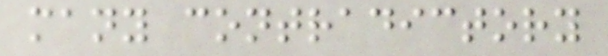many contradictory
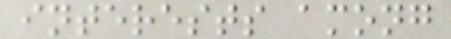interests among
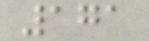171
